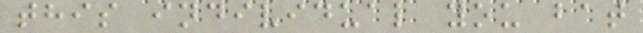this individual you bat
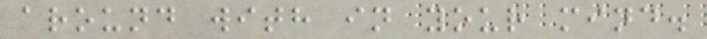around with in your mind.
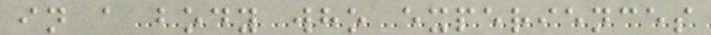in a body who experiences
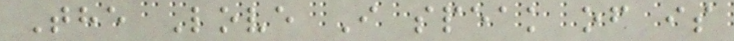The Love I speak of is
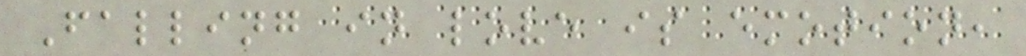Falling in love is emotion,
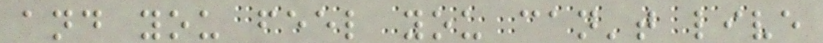and you feel you can't live
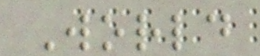World
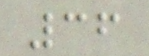36
